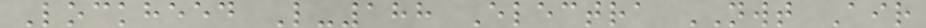Lockheed L-188 Electra NWT Air
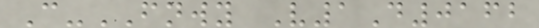C-FNWY V1D0162
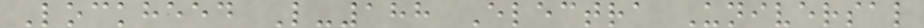Lockheed L-188 Electra Universal
